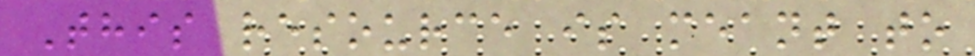This resource is meant to
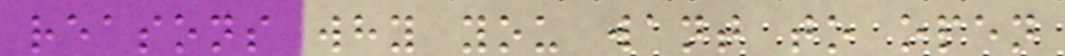reasons why you want to open
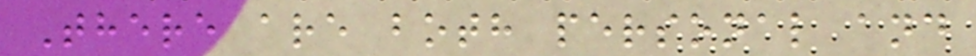There are both personal and
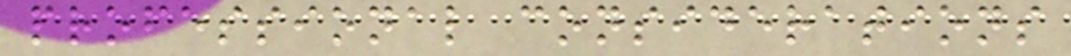professional considerations
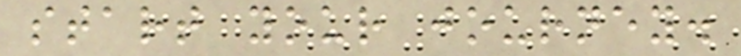start your journey.
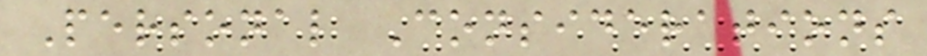Personal Considerations
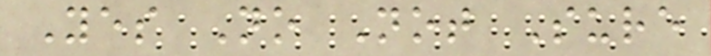Yes No Not Sure
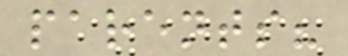parents?
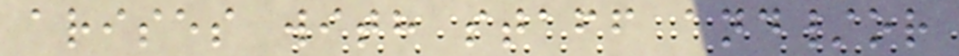arises with staff and/or
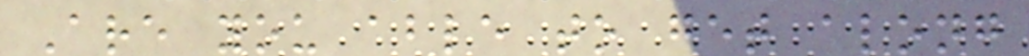Are you able to get along
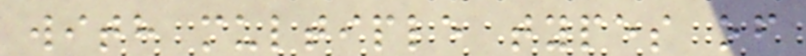with multiple types of
